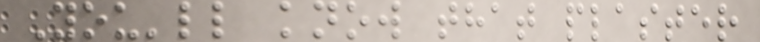You'll know that plaster
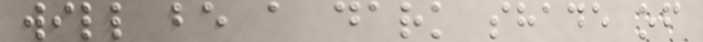will be a dark shade of
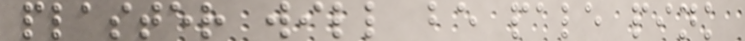plaster will be pale pink
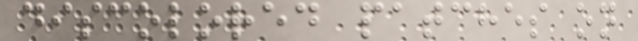discolored patches on
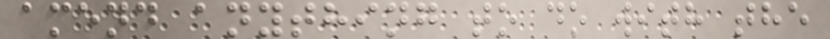amend anything to do with the
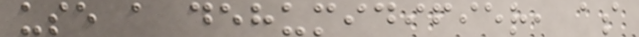use a dehumidifier, as
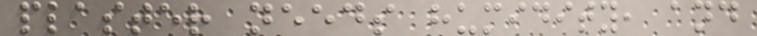plaster needs humidity, and
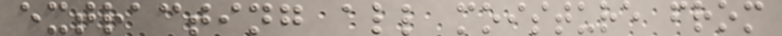extracting all moisture from
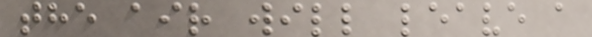the air will leave a
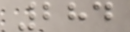284
